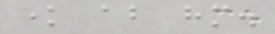know about him.
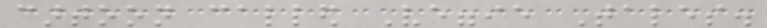cartoon called Veggie Tales.
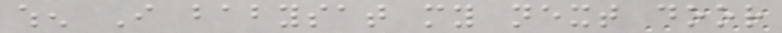when I babysat my next door
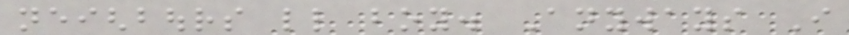neighbours little boy. Anyways I
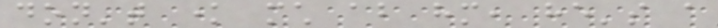don't know much about him, he's a
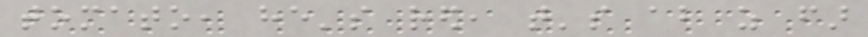tomato, he's red, that's about as far
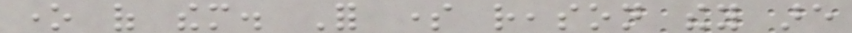one of them. For some reason they are
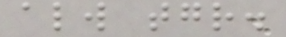always together.
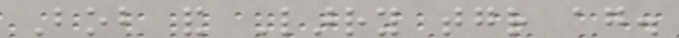Bob and Larry together again.
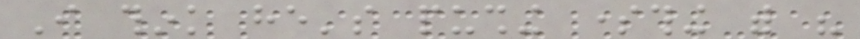I think he's pushing something with his
